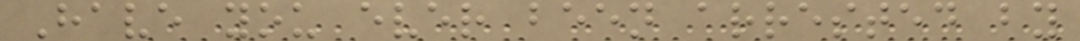Have you ever been arrested by
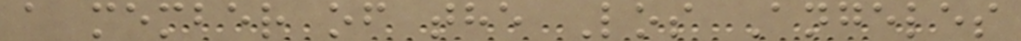a member of the Los Angeles
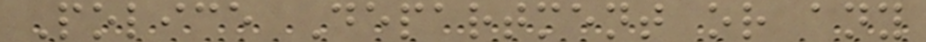Police Department or any
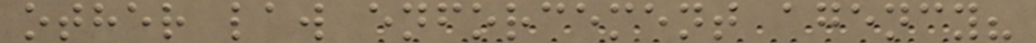other law enforcement agency?
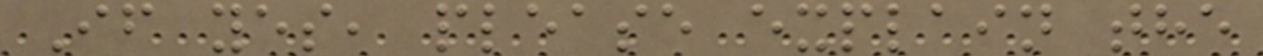If yes, please explain the
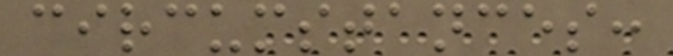circumstances:
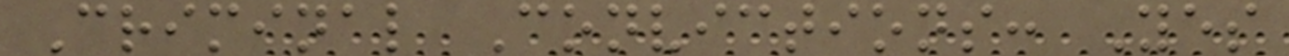Criminal Convictions: Yes
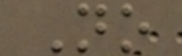No
